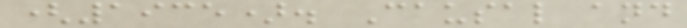(1935). Causal and
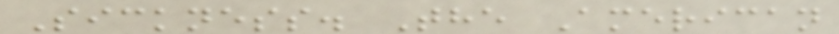Sickness. The American
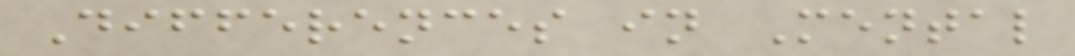Differences in Mental
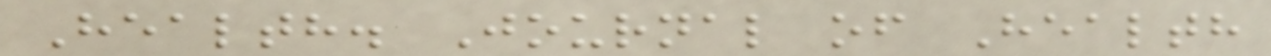Health. Journal of Health
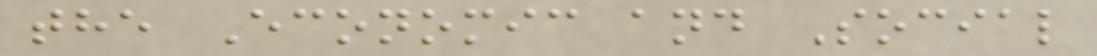the Economic and Social
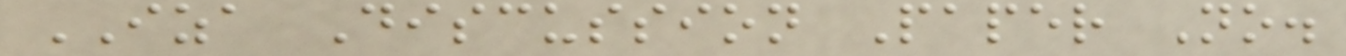IZA Discussion Paper No.
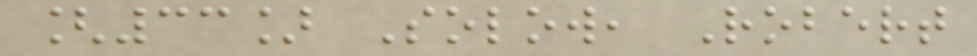[33] Solow, Robert
